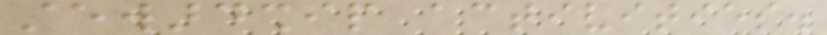stewardship activities.
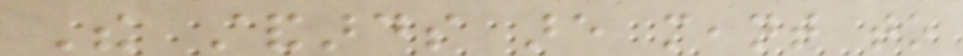The standards are meant to
